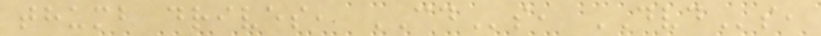thumb drives, CDs, DVDs,
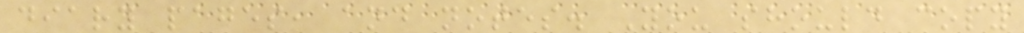diary pages, and notes. You should copy
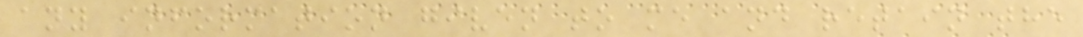any information given to me and retain the
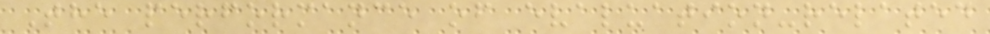The performance of evaluation-related
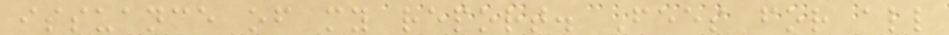issuance of my report. Fees for all
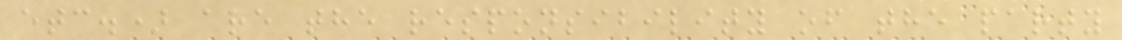etc.) are the responsibility of the party
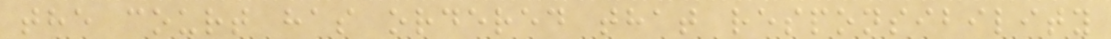the court has ordered that responsibility
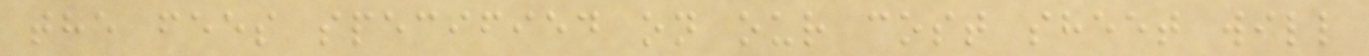the fees specified on our cost sheet will
